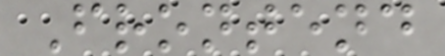Frontend
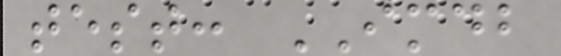test: IMDB
